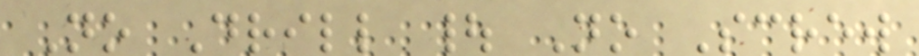No Drill | No Screw
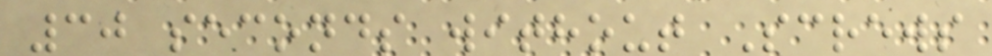30 seconds without Screws
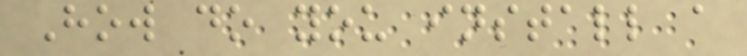How do you install a
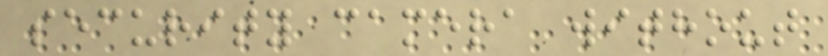security camera without
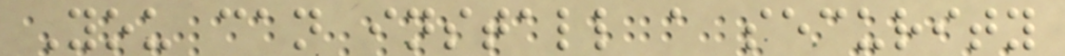You can install a security
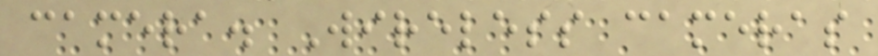camera. Wireless cameras
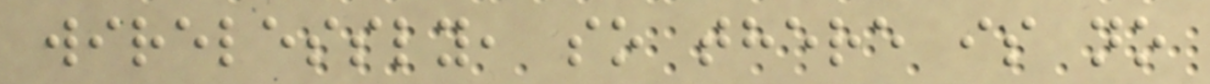wirelessly, so there is no
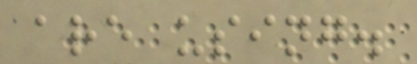are using.
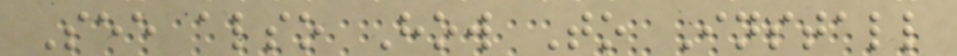See also How To Install
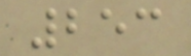253
